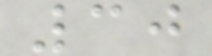30
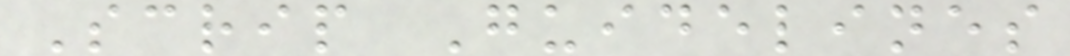Scrip Guidelines
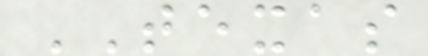TEXAS
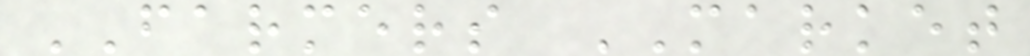FARMERS MARKET
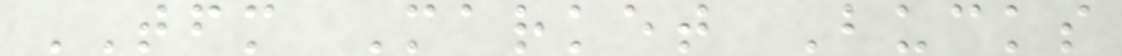TFM Market Bucks
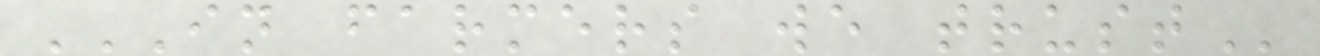IN FARMERS WE TRUST
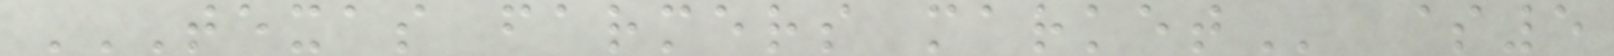TEXAS FARMERS MARKET $5
